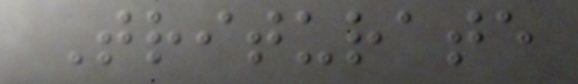Triturate
